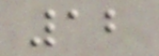12
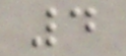4
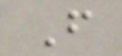F
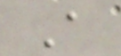A
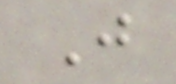J
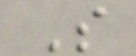S
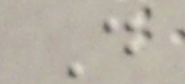D
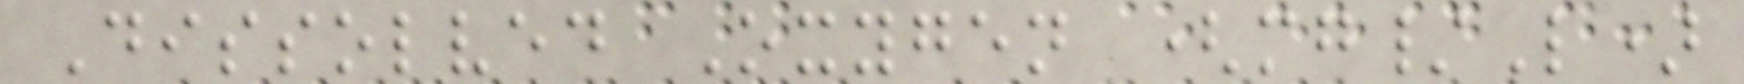Dissolved Oxygen (mg/L)
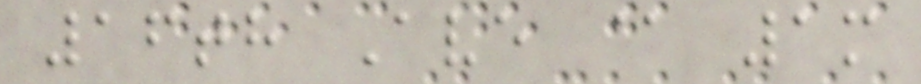16th Ave @ 1m
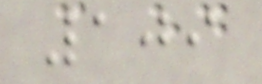109
